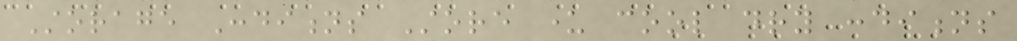Storage Conditions Store under cool dry conditions
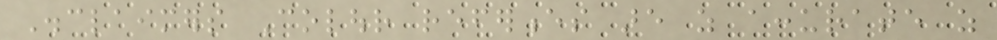Disclaimers Colour references are as accurate as
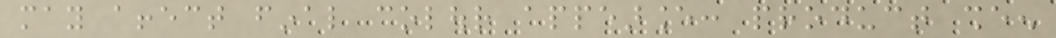may affect final colour appearance: product sheen
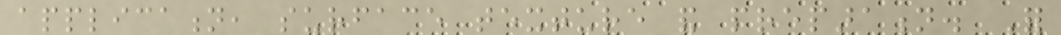application, surface texture and preparation. For
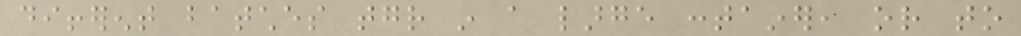different batches together in a large container, or to
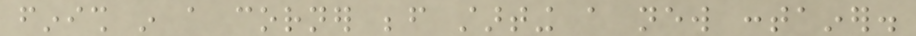finish in a corner before starting a new container.
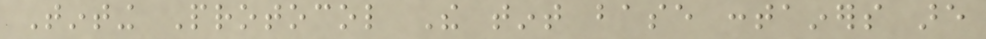Tinting Protocol The tint base containers are
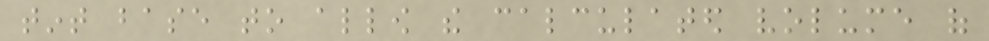tint base to allow the calculated volume of
